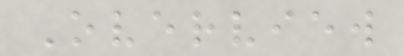Overview
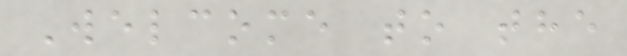Welcome to the
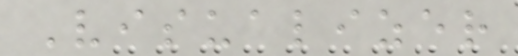Visualizer
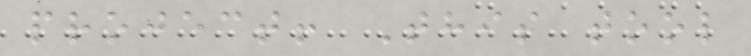project! This tool
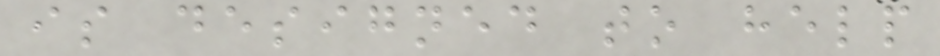is designed to help
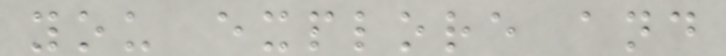you explore and
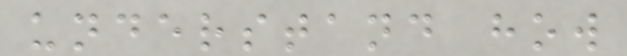understand how
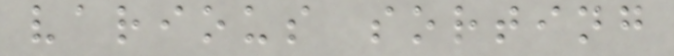various sorting
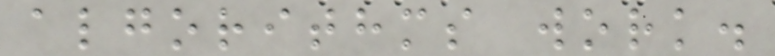algorithms work.
